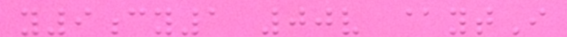y9cy1 00v @ytI
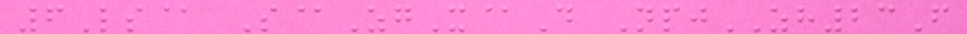6Ls@ S@ZgX@D NpjZH23F
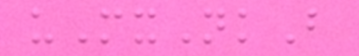uMxNkB
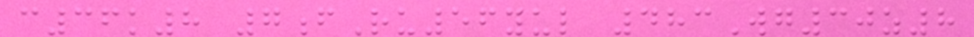c36k8 7fRu56yul 483Wg30z8
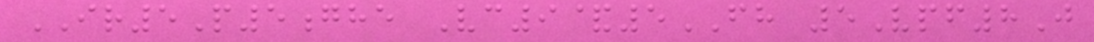IR5P5ghe Vc9&5FH 5Vpf8J
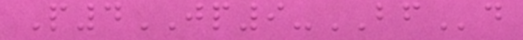P4JP9-BFd
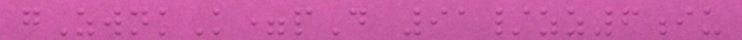gZwnkK=pD 91/zz6iu
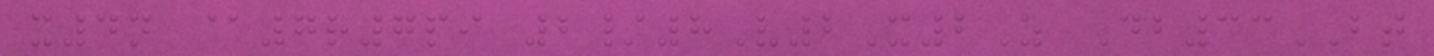x4n @7r7pi 2/8V2X2Z Db33BT
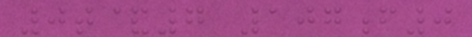0t&7 107f0
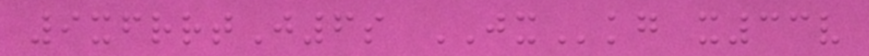9xfrrtJ6s JXkg x33v
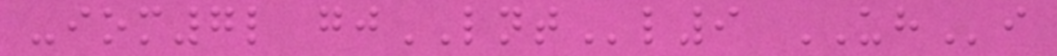-iom7l gjLNTl9 UHi
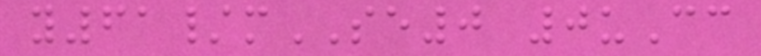y61/mSE0 0uCc
